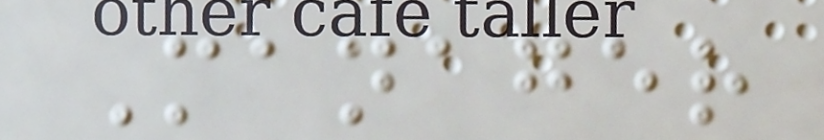Manager
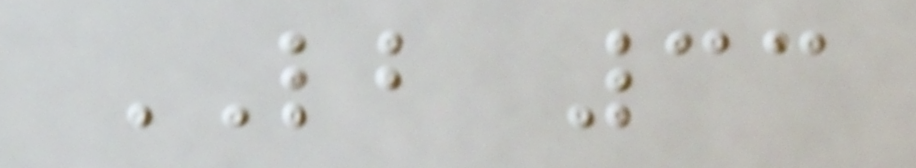LB 33
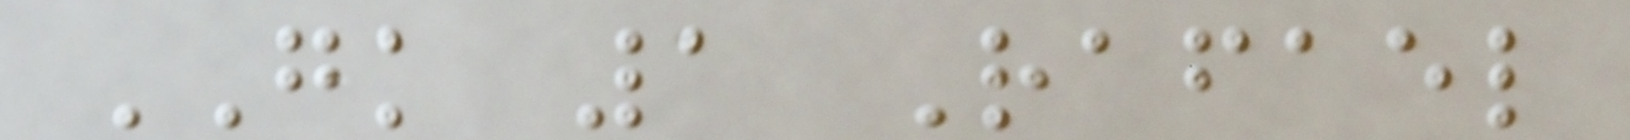GK 1 Rafael
